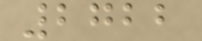2722
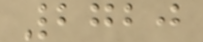2720
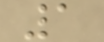1
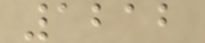1212
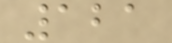121
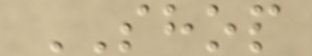SHOP
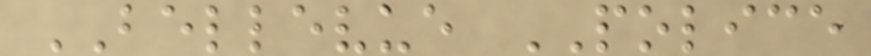BELLEVUE POLICE
